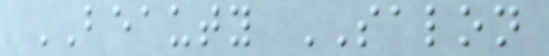BEAUTY SALON
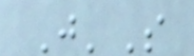J'S
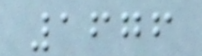1676
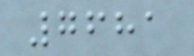7681
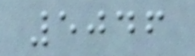5046
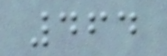464
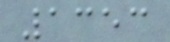1353
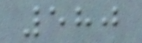580
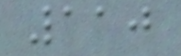110
